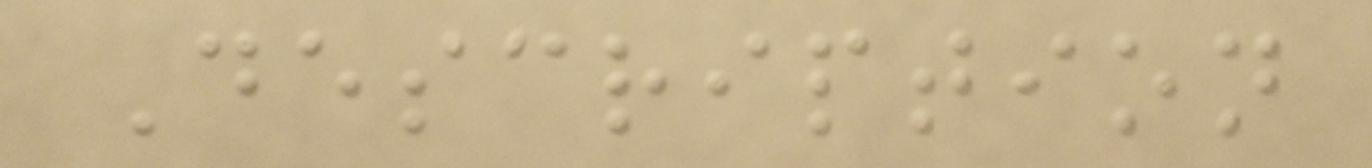Description
